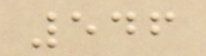546
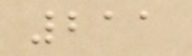211
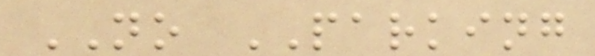NO PARKING
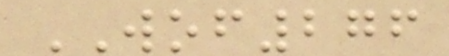WOF276
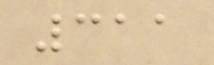311
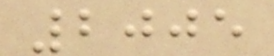2005
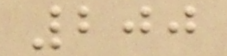200
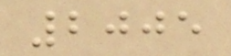2005
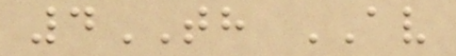4TH AV
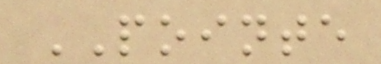POINTE
